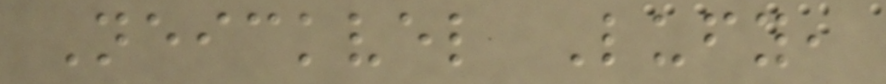Neickvel Lufy,
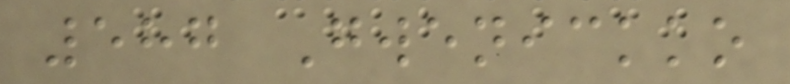587 Gwenickko
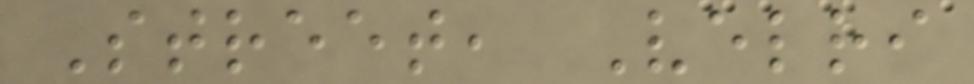Street, Velri
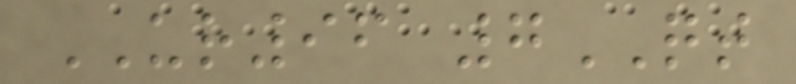UR96 7QT
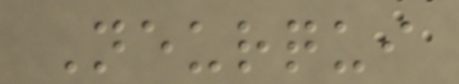Neurqui
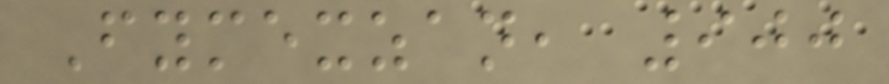Fymexzan, 900
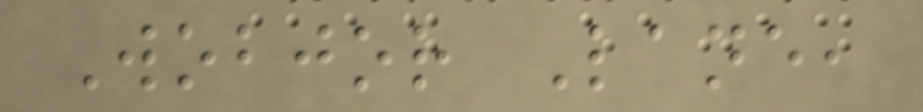Wobjor Lane,
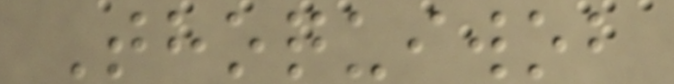Thoquiwob
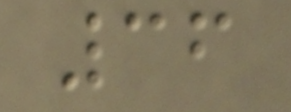36
